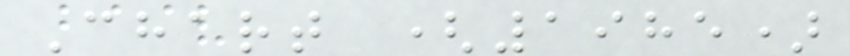Chart (1985)
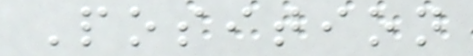Position
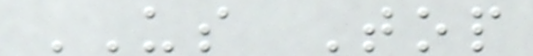US Top
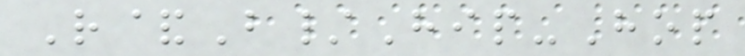R&B/Hip-Hop
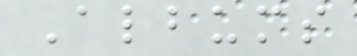Albums
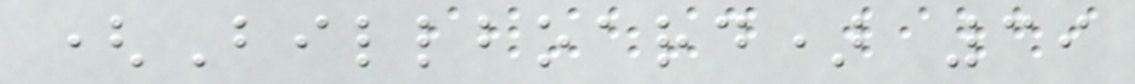(Billboard) 39
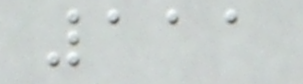111
